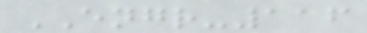ENGR-116
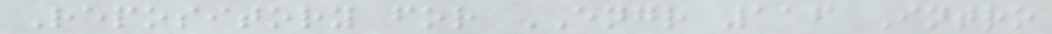Repository for ENGR 116 Intro
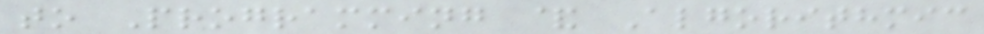to Programming & Algorithmic
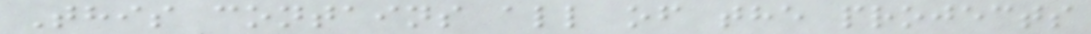This contains all of the projects
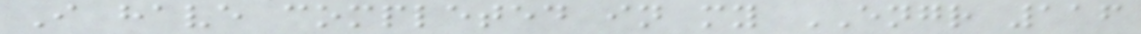I have completed in my ENGR 116
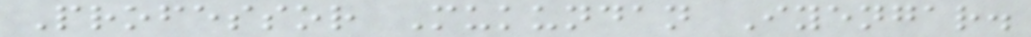Professor Mukundan Iyengar.
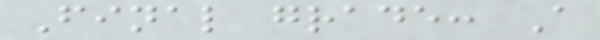Final grade: A
